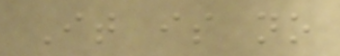It is no
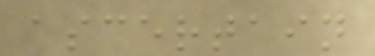ascertain
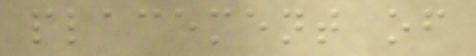placement of
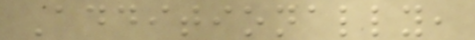Additionally,
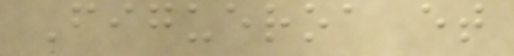Figueroa et
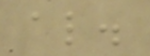al.
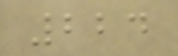224
